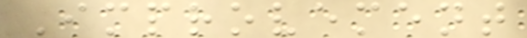Improvement
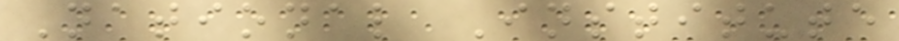National Institute
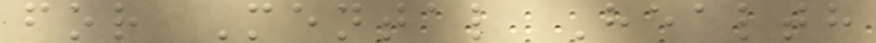for Mental Health
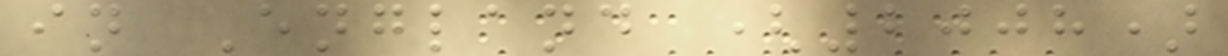in England (2008)
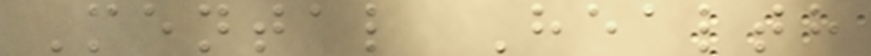Mental Health
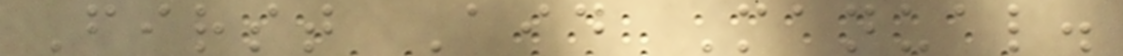First Aid Manual.
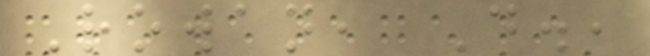Rowan, D.,
